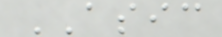ASIC
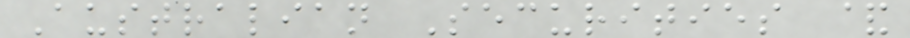Australian Securities &
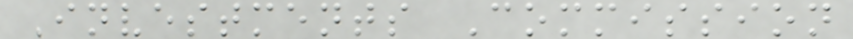Investments Commission
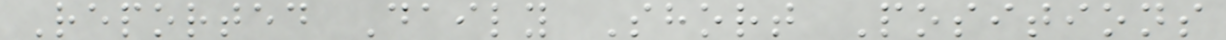Reported Daily Short Positions
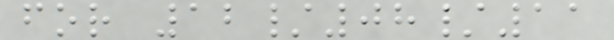for 12/08/11
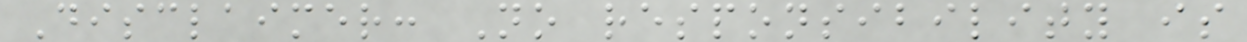Disclaimer: No responsibility is
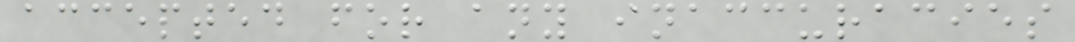accepted for any inaccuracies
